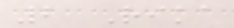2 Rika
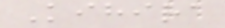Kihira
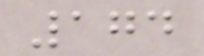174
